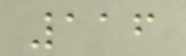116
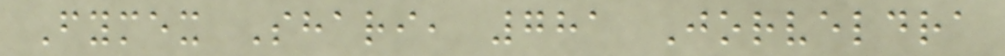Fymex Shari, 781 Jorveldra
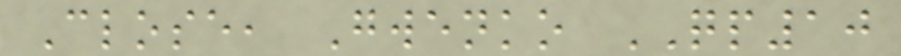Close, Gwenko QP10
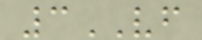3VF
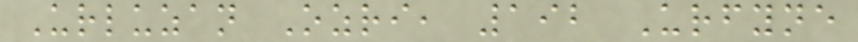Urluzan Ozri, 192 Urfyne
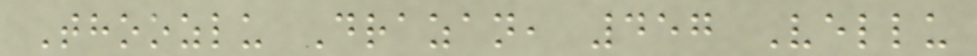Thoozlu Drazan, 457 Vellu
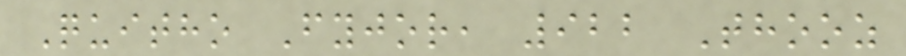Quitho Fyjor, 922 Thooz
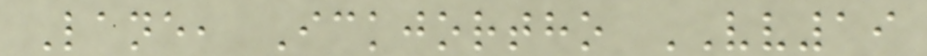Lane, Ickjortho VV19
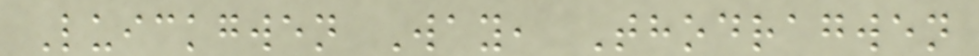Luickgwen Way, Thodragwen
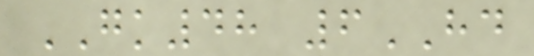GK48 6HD
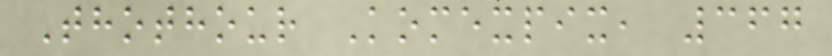Thothour Komexpix, 367
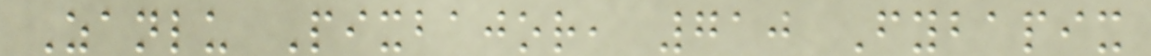Zanlu Pixbajor, 710 Fybapix
